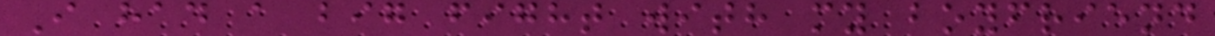I had a big fight with my boyfriend
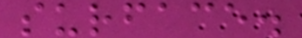surface.
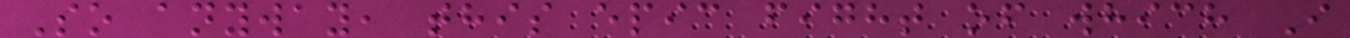So anyway, this epic fight of which I
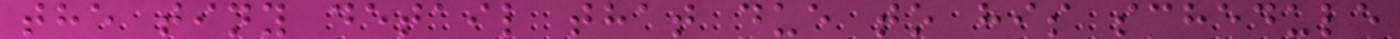the tiny detail that due to his schedule
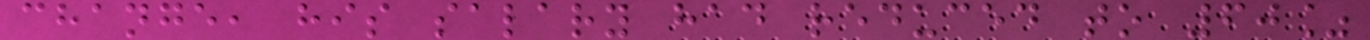change, his salary had reduced to 60%
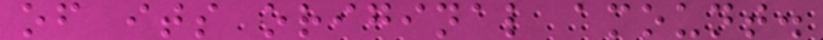of its original amount.
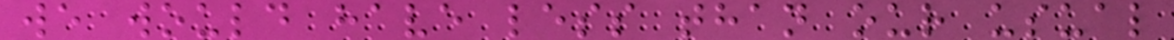we would have less than our usual
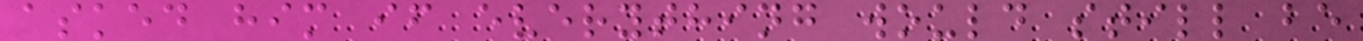asked him if everything would still be
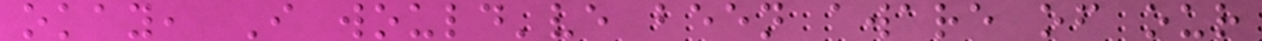okay, I would've been aware of our
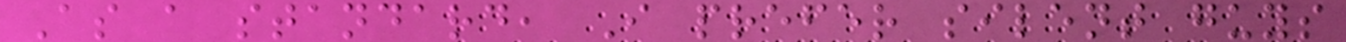As a standard, I prefer silent guys
